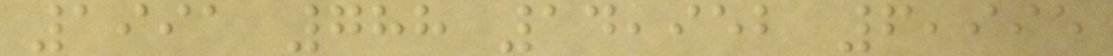1991 788 14,952 6,995
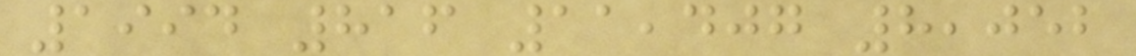1994 816 11,407 8,052
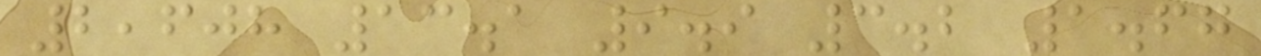2,608 13.1 9.9 3.2 1.67
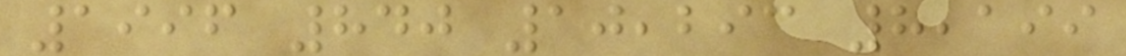1996 840 10,293 8,199
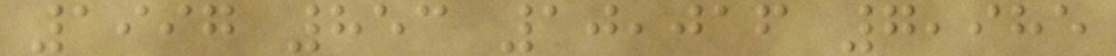1997 853 10,016 7,985
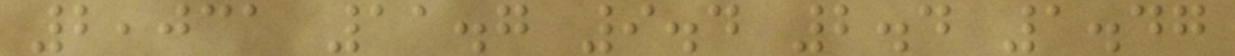2,031 11.7 9.4 2.4 1.47
